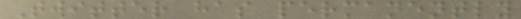Twitter has permanently
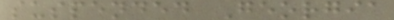suspended Georgia
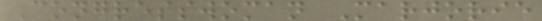Congresswoman Marjorie
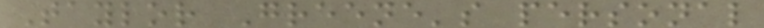Taylor Greene's personal
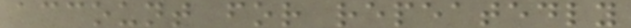account for repeatedly
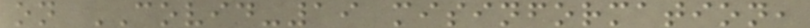on COVID-19 misinformation,
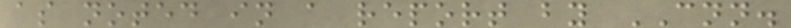as noted in a report by CNN.
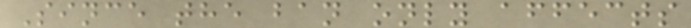Since the ban only affects
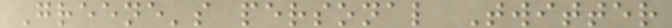Greene's personal Twitter
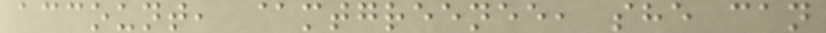account, @mtgreenee, she can
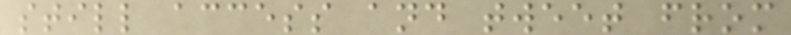still access and tweet from
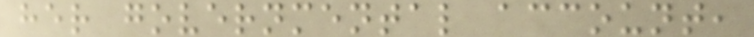her governmental account,
